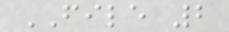FILE 2
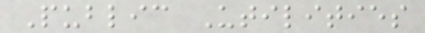Public Utilities
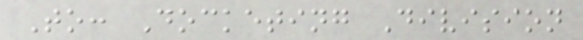To: Docketing Division
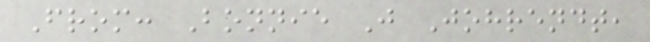From: Bonnie J Johrendt,
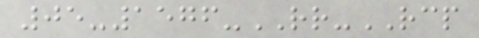05-1576-RR-RCP
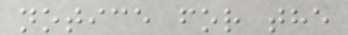notice for the
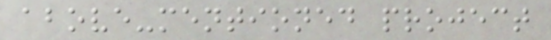above-mentioned project
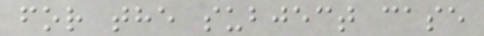for the subject case
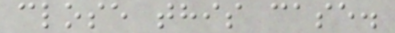close this case.
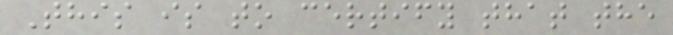This is to certify that the
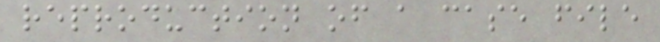reproduction of a case file
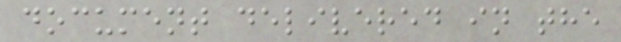document delivered in the
